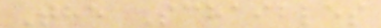The Schaibles
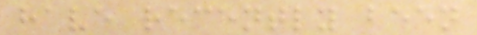have recently been
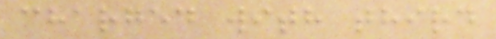charged with third
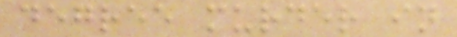degree murder in
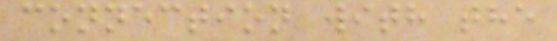connection with the
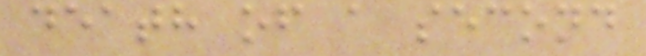death of a second
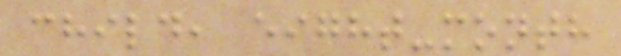child, eight-month
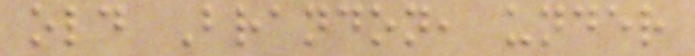old Brandon, under
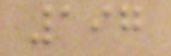197
